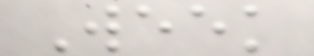Week
